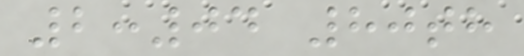2:04 80th
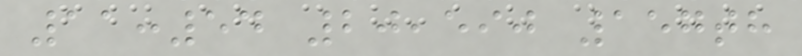11:54 20,590 157th
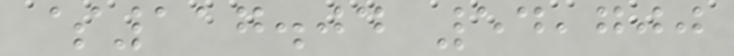$117.04 54,700
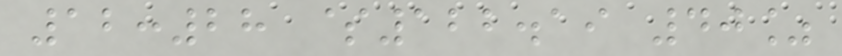12:28 $122.19 40%
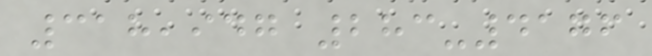318,947 283-4176
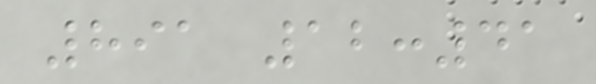891 12:41
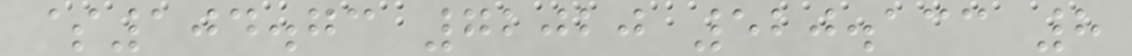$104.73 72020 520.133 8
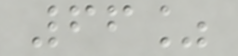66%
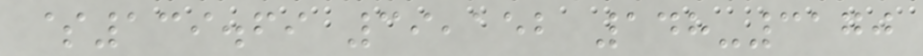$139.69 39,152 148-3170
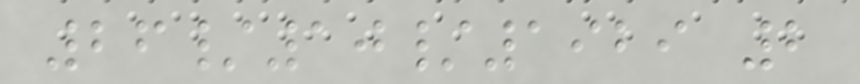26/10/1929 2
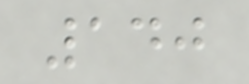140
